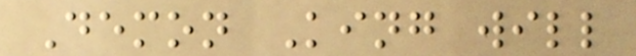Demon King will
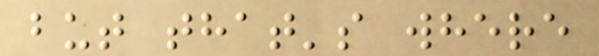but that's where
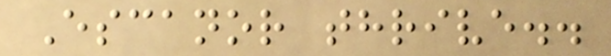Escanor thrive..
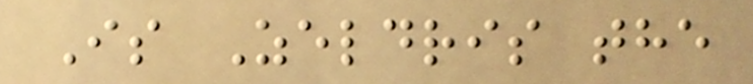Is Zeldris the
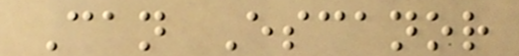Can Escanor
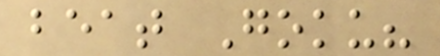beat Goku?
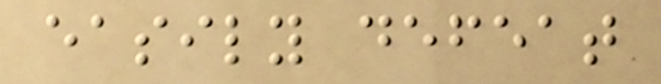easily defeat
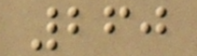260
